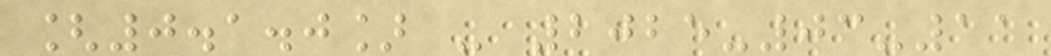[0.1.0] - 2025-03-11
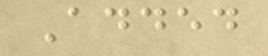Added
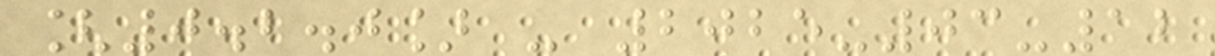[0.2.0] - 2025-03-12
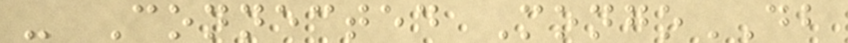- Connected MongoDB
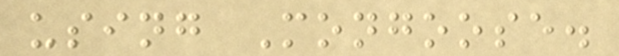using Mongoose.
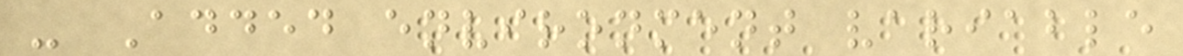- Added environment variable
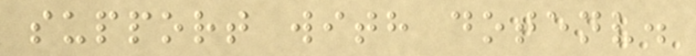support with dotenv.
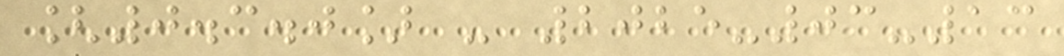[0.3.0] - 2025-03-13
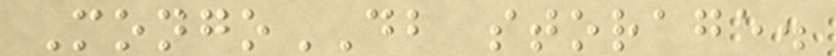MongoDB storage.
